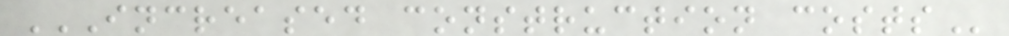INCREASED CONSTRUCTION COSTS
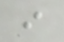i
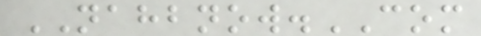NAHBNOW.COM
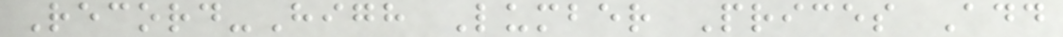Record-High Lumber Prices Add
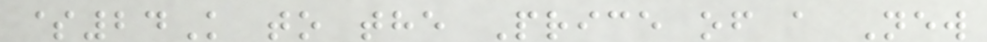$24K to the Price of a New
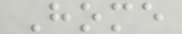Home
